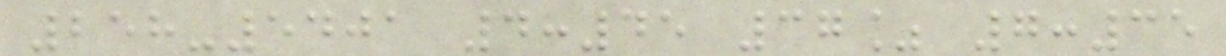258-5401 4:45 37% 7:35
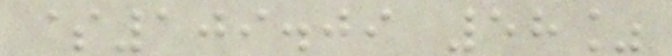$109.09 58%
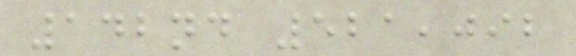142nd 521,092
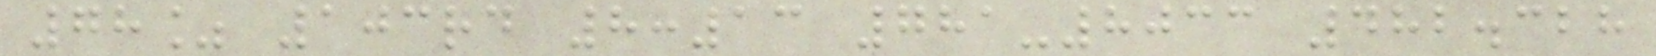78% 103rd 8:13 781-8033 482.328
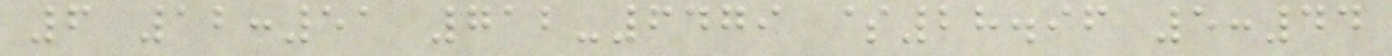6 12:51 712-6479 $28.96 5:44
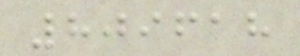809618
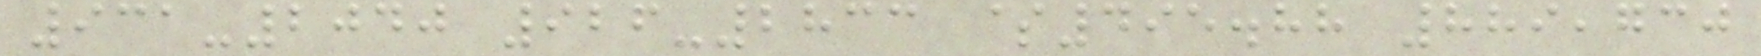931-2040 926-2833 $495.88 889,730
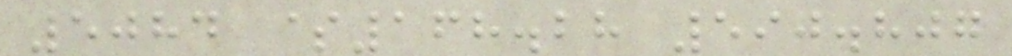5084 $168.28 590.807
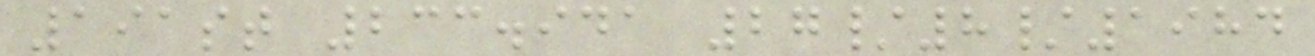191st 233.941 27/8/1984
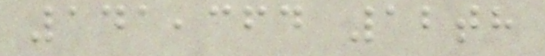141,364 12th
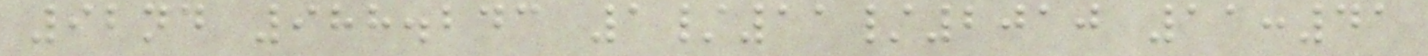92nd 988.243 1/11/2010 11:41
